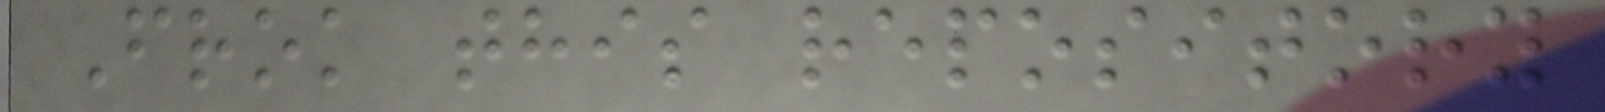Frok this repository
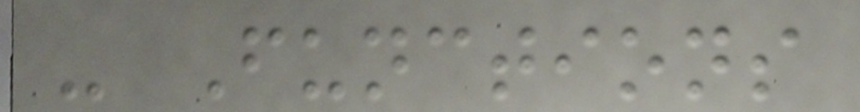- Functions
